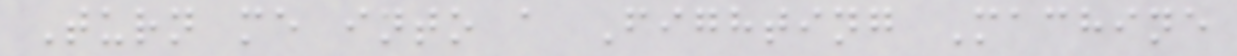Turn me into a Fighting Machine
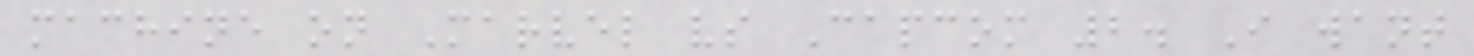machine on Marvel vs Capcom 2. I want
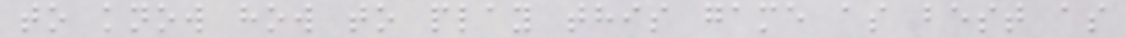to know how to play this game as best as
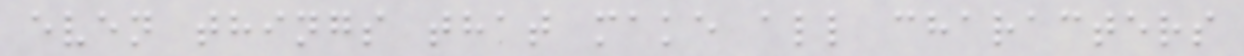even things that make all characters
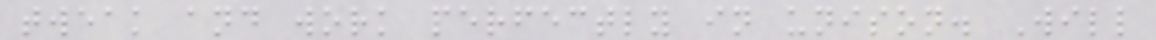tweak and work perfectly in unison. Will
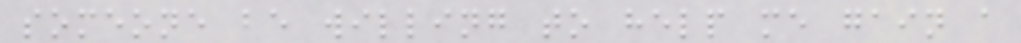someone be willing to help me gain a
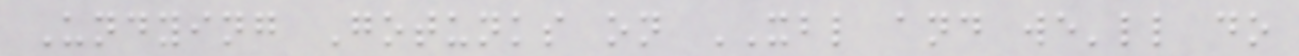Undying Gotunks on XBL and we'll do
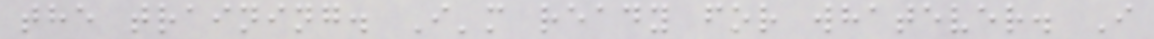the training. I'm ready for whatever. I
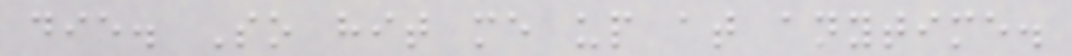die. So hit me up at anytime.
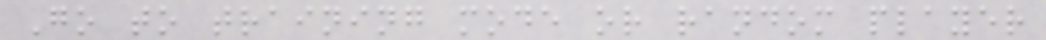Go to training mode or random player
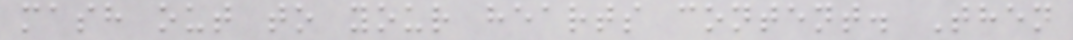mash out to your hearts content. Then
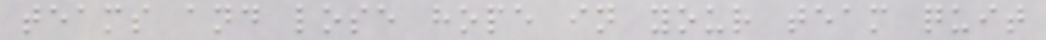teams and lose hope in your team quit
